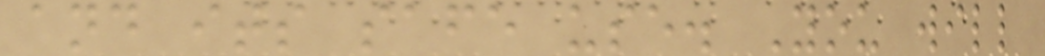and its safe use. You will
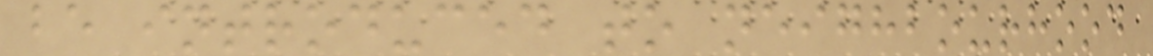be introduced to neighbourhood
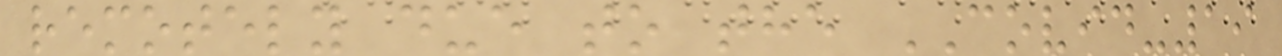remotely due to the COVID-19
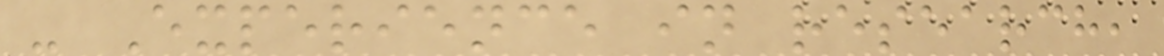- Experience in research,
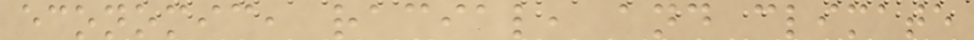economic, racial, and climate
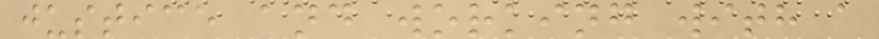justice and working with a
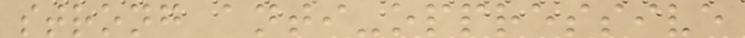strong anti-oppressive
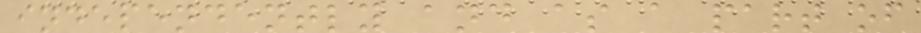independently and as a part of
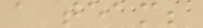a team;
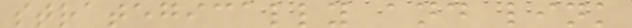strategically and link
